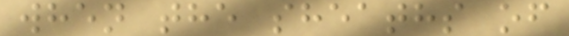when the sheaths of
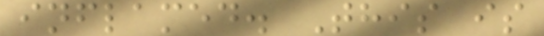inflamed. This is
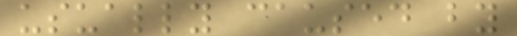usually caused by
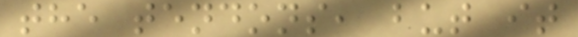the tendons, but it
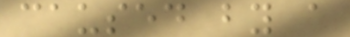caused by a
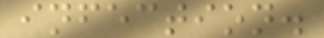infection.
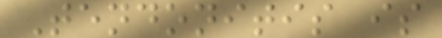Tendonitis is
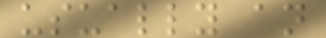usually an
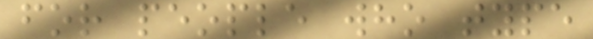for people who type
